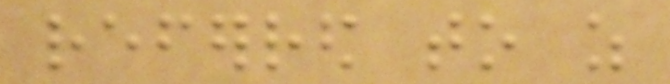referred to as
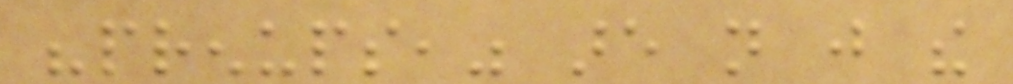"prenups," are not just the
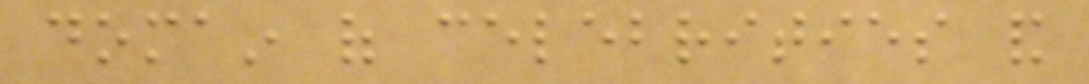domain of celebrities and
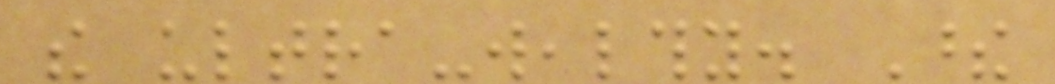the ultra-wealthy. These
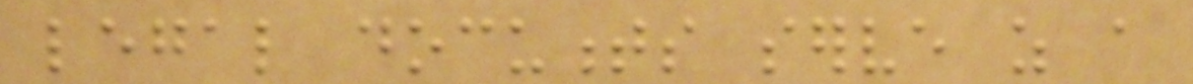legal documents serve as a
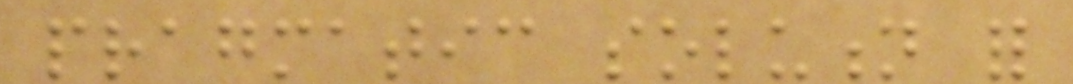pragmatic solution for
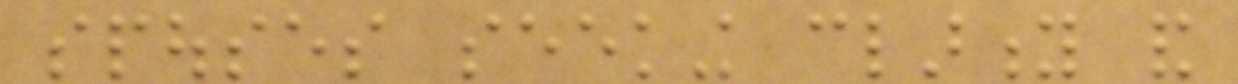spouses seeking clarity and
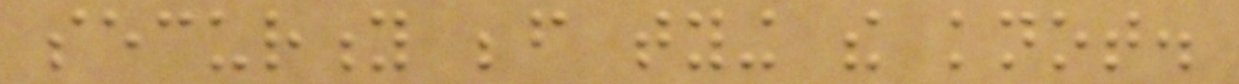security before tying the knot.
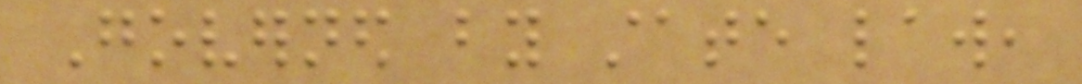Governed by state law,
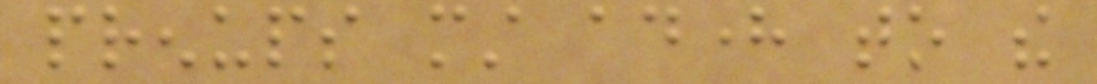prenups must adhere to the
